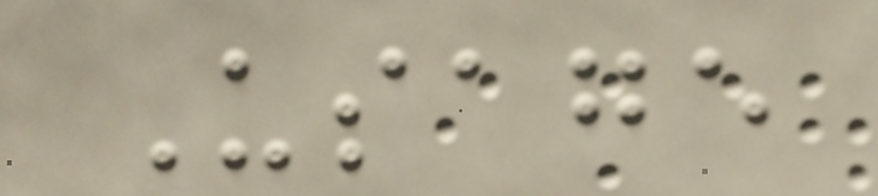Usage
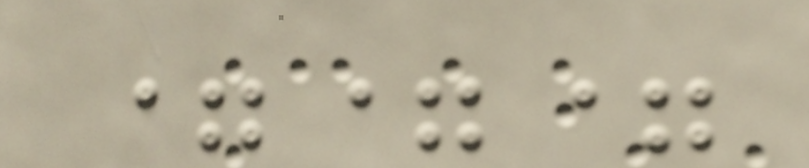===
